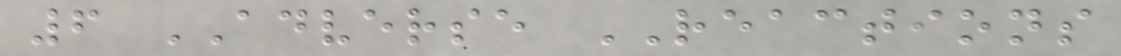6 ADVERSE REACTIONS
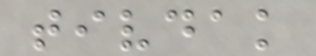tivdak
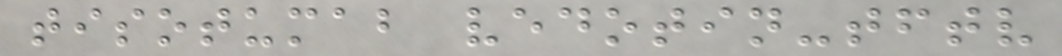tisotumab vedotin-tftv
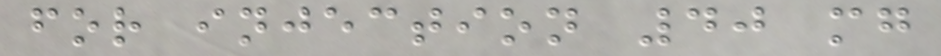for injection 40 mg
